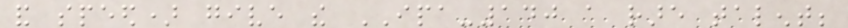and speed) give the IPA-140 a rare talent;
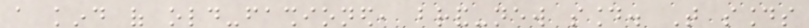a kind of old-fashioned, brand-new sound. That sounds
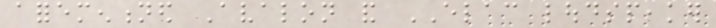aforementioned Avalon and ELAC loudspeaker
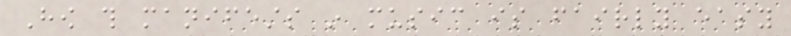How this manifests in music is fairly easy
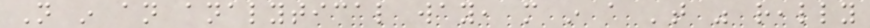Not in an analytical way, more in a 'that was really
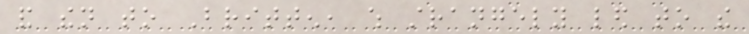and then to Britten, which strangely led to the
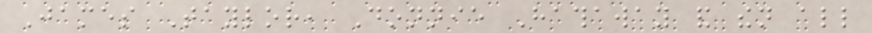James Taylor, Donnie Hathaway and then all
